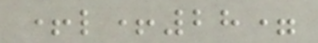+l+28=
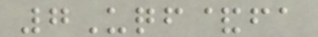7Uqf&fa
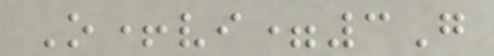O+vi=3G
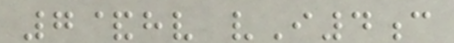7&hv vI4c
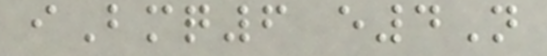iBmq6 e4N
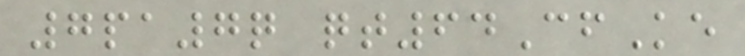7pa7q qt64CfKe
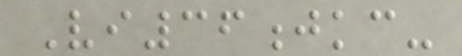Vi36jkc-
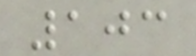103
